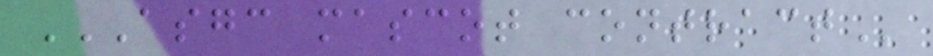ASGC MASCOT CONTRACT
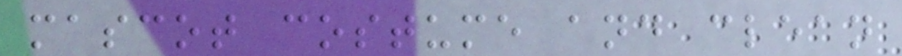mascot costume and clean
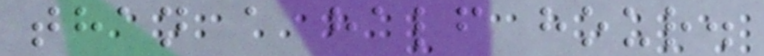than a half hour.
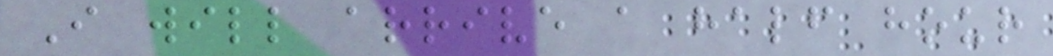I will arrive a half hour
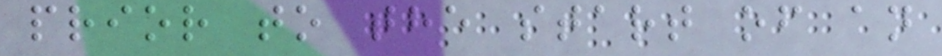prior to the start of an
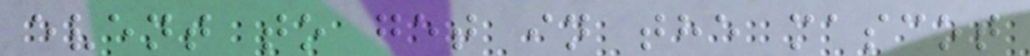event to get in the mascot
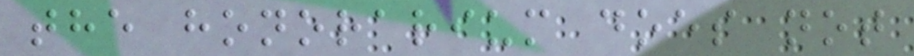the honorarium does not
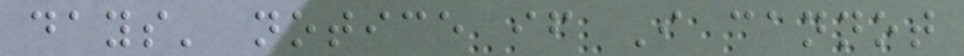days' notice if I cannot
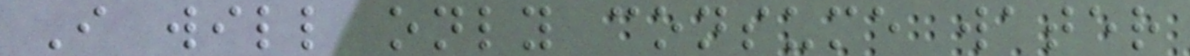I will only consume water
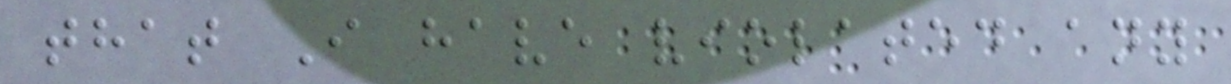that I have violated any
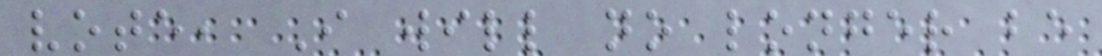vote, I will no longer be
